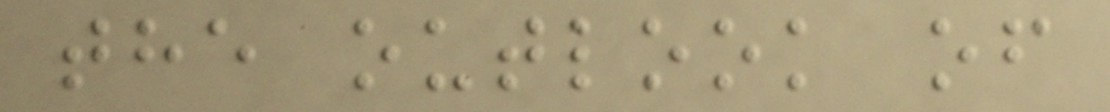the outlook of
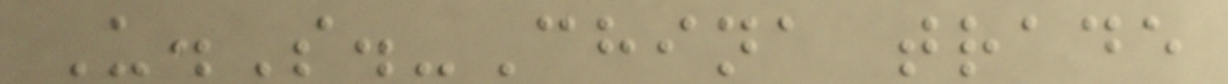U.S.-China trade
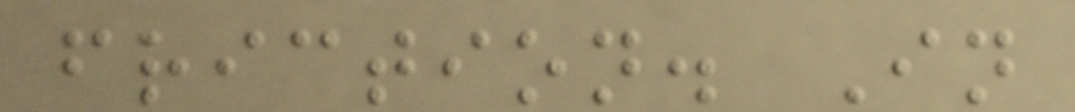friction. In
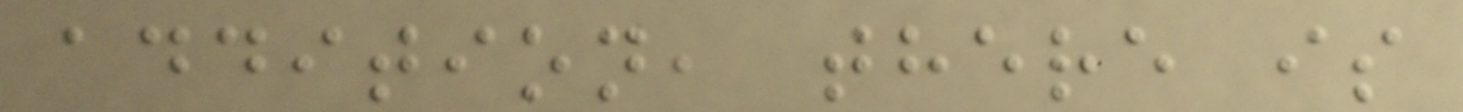addition, there is
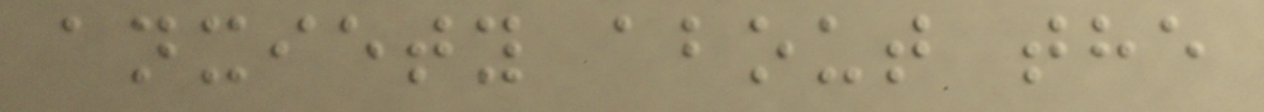anxiety about the
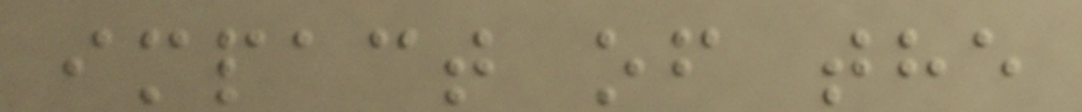impact of the
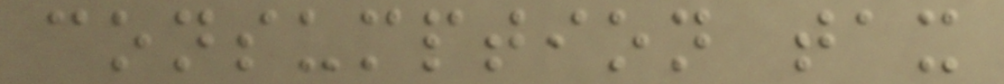consumption tax
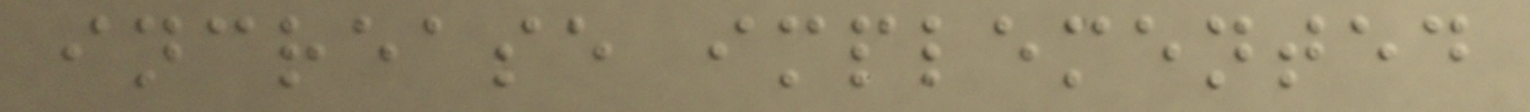increase implemented
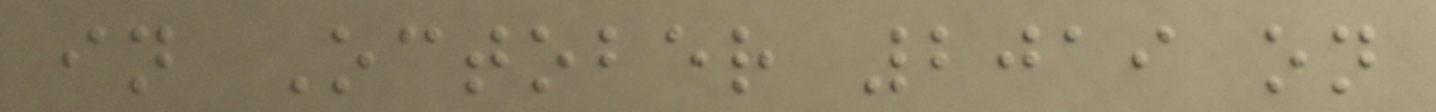in October 2019 on
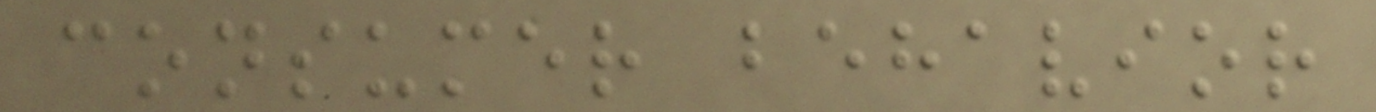consumer behavior
